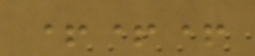+++
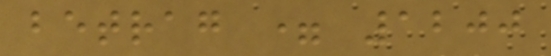betrag = 1200
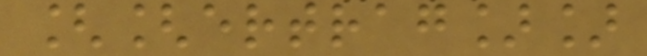[[ertrag]]
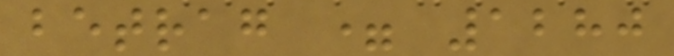betrag = 1280
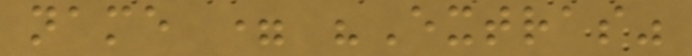name = "Extras"
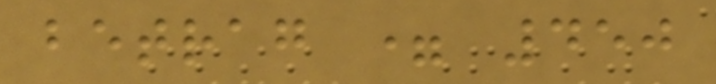betrag = 450
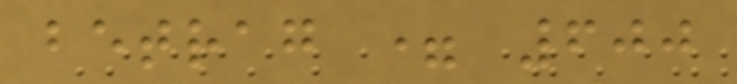betrag = 600
